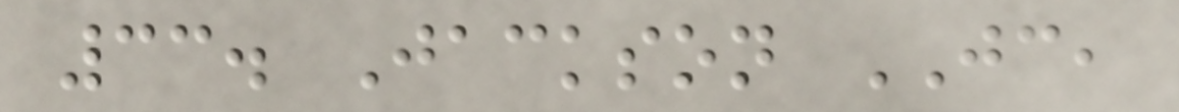33. Jackson JC,
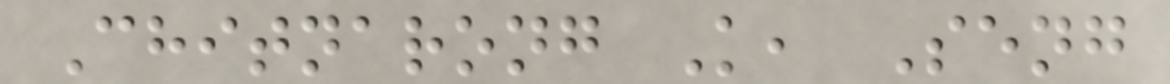Chitnarong K, Seng
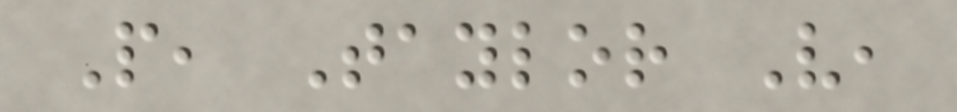P, Taylor V,
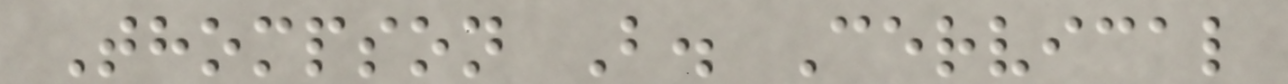Thompson B. Cervical
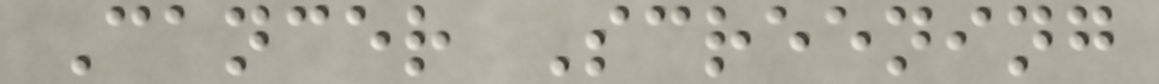Cancer Screening
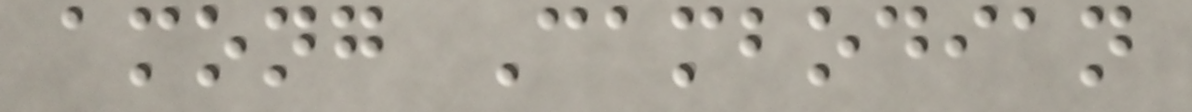among Cambodian
